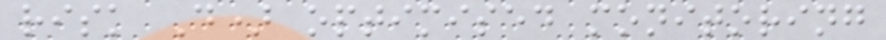risk D) optimised monitoring
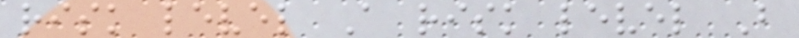risk level A risk level B
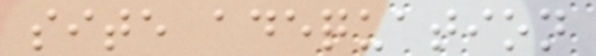site adequation
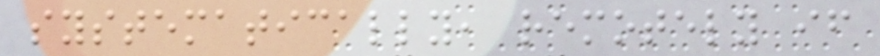systematically, remotely if
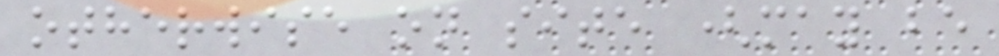otherwise on site (may be
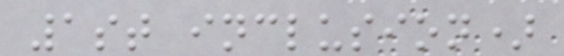1st inclusion)
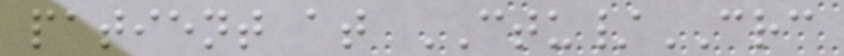patient at CTU/CRC
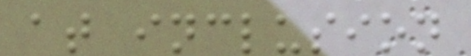at inclusion
